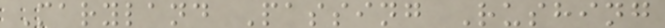Maryland Passing Rushing
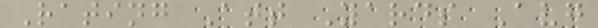Rating Att Yards Avg
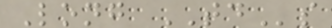Long TDs
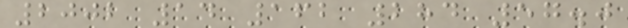2002 14 162 284 57.0
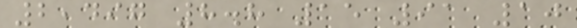2,497 8.8 15 91 10
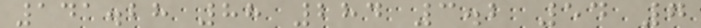141.28 88 284 3.2 54 7
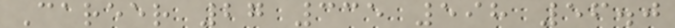Career 27 335 598 56.0
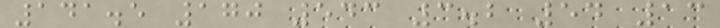141.5 170 543 3.2 54 13
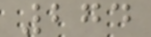274
